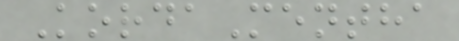KordaMentha
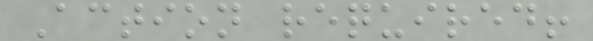Action required!
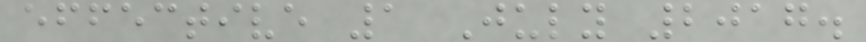effective 1 July 2017.
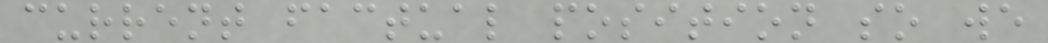current factual position so we
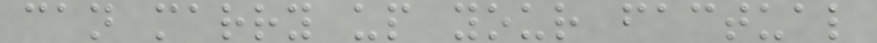can marry up your factual
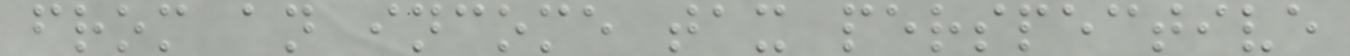from an income tax perspective
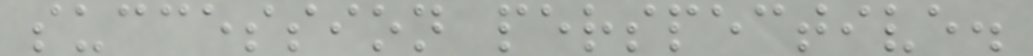succession perspective.
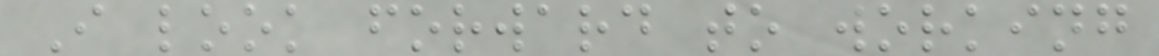I look forward to working
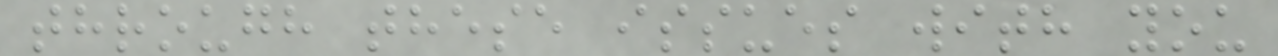through these issues with you
